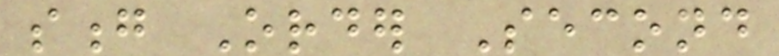song Order Second
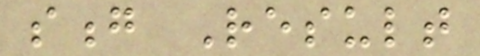song Result
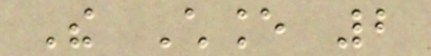The Chance 2
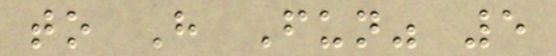to Have Fun" 5
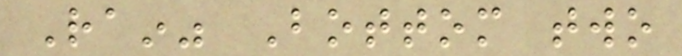Rain" Bottom two
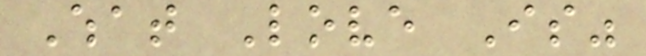What Love Is"
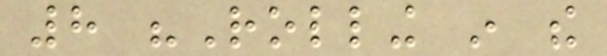8 "Rolling in the
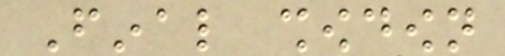Final showdown
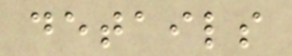details
